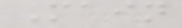Main
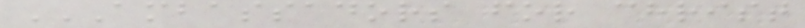AMBASSADORS FOR CHRIST
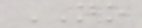NO
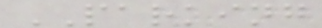PARKING
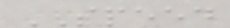SPEED
